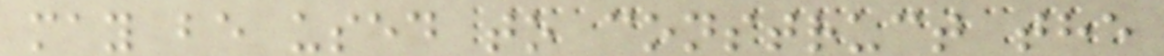may be used to construct the
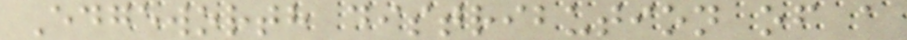Edgeworth distribution of a
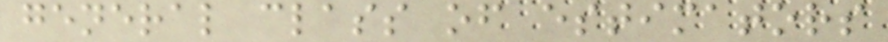general class of estimators
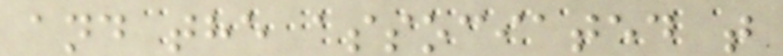and the associated t
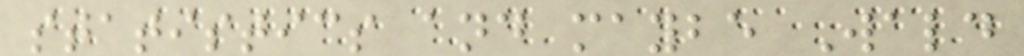statistics and maybe Wald
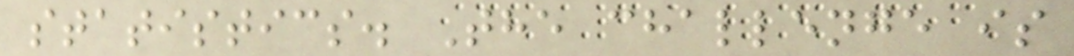statistics. The challenge is
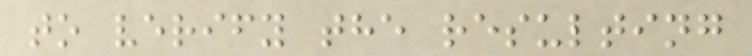to verify the resulting
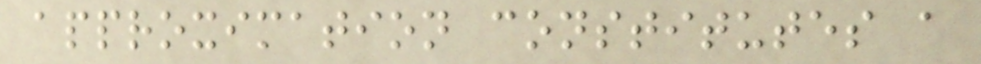approximation constitutes a
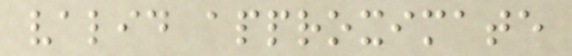valid approximate
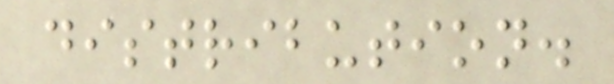distribution.
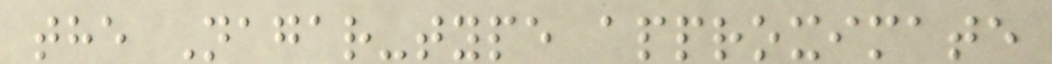the Nagar-type approximate
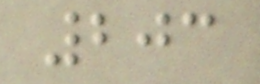203
